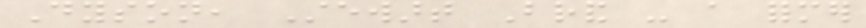Dyson, Stewart Brand - a former
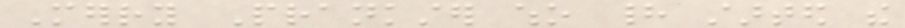Merry Prankster who had started the
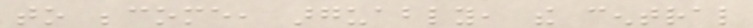to become, arguably, the central
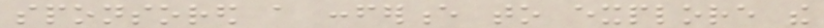sponsored a conference to explore the
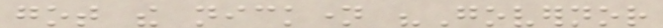got the nickname "Governor
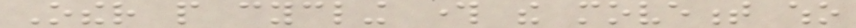Other people cycling through the movement who
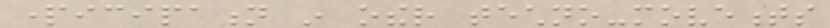participation in other techno-movements
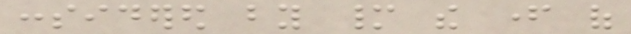considered by many the father of
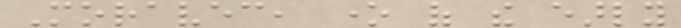Moravec, one of the early
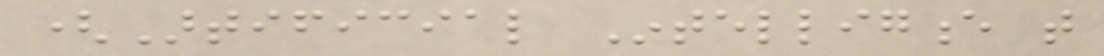(Artificial Intelligence that
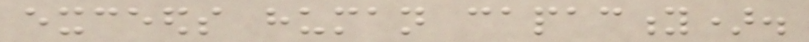exceeds human capacity).
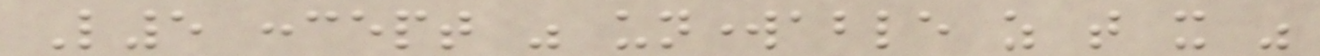L5 concept was unworkable as that it was
